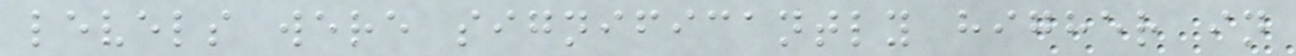levels were significantly higher in
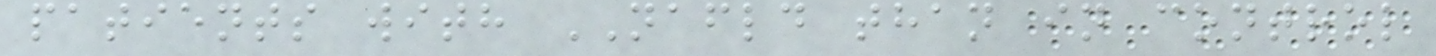patients with NAFLD than in control
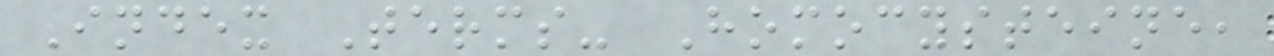Index Terms- Homocysteine,
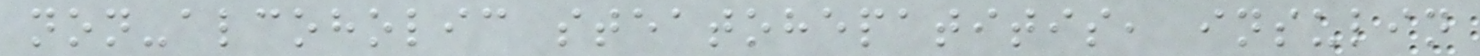non-alcoholic steatohepatitis, insulin
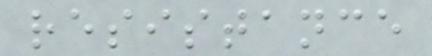resistance
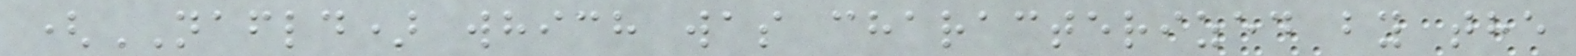(NAFLD) which was characterized by the
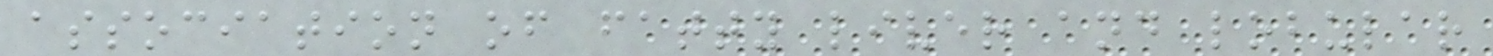association of fatty liver and lobular
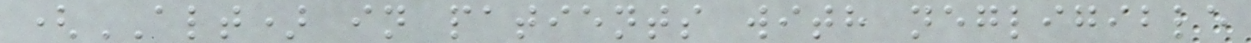(ALT) in patients with negligible
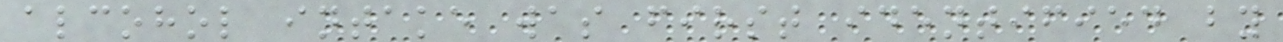alcohol intake was first identified by
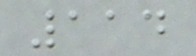114
